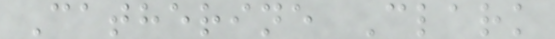Catherine Clark
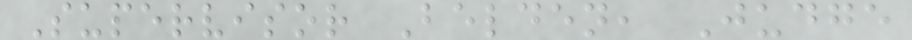Supervisor Belden, Judge
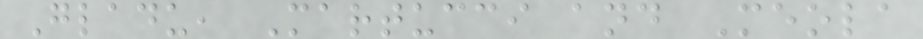Gladu, Martucci and Meola
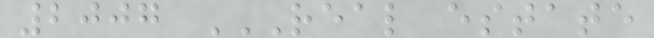2007 REAL ESTATE
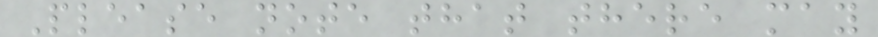Please note that there may
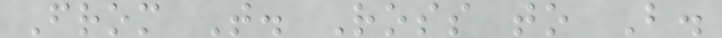From T. Ross to B.
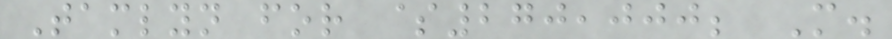Tamlyn for $270,000; M.
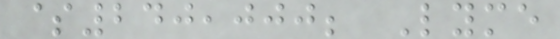$240,000; Lyme
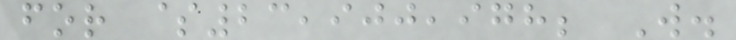for $23,900,978; W.
